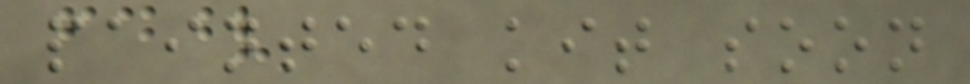painted kit soon
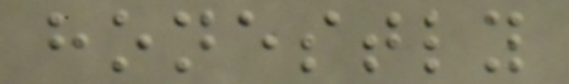honestly
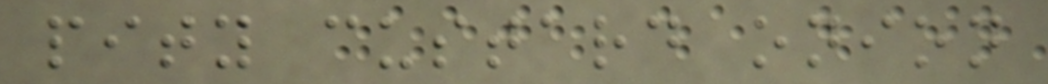pity custard onion
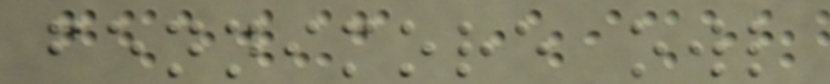fennimore owl
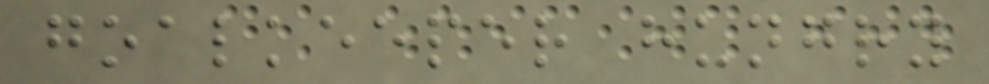goalkeeper hungry
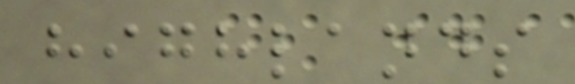highlands
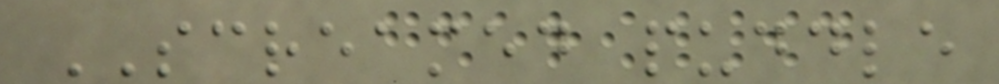SCREAMED puddle
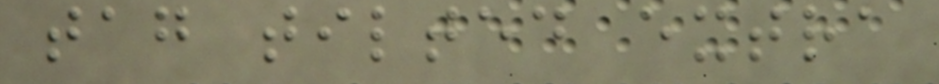tag tilted extra
